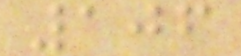106
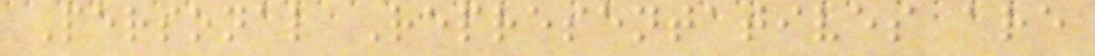Personal Representatives are
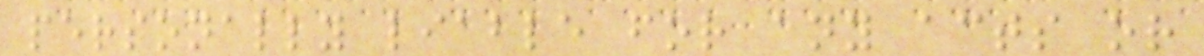personally liable for any acts or
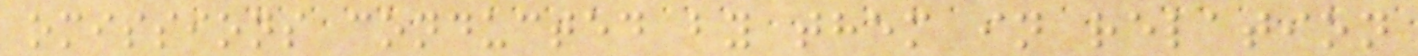omissions conducted by them in relation
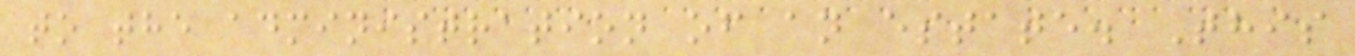to the administration of an estate. This
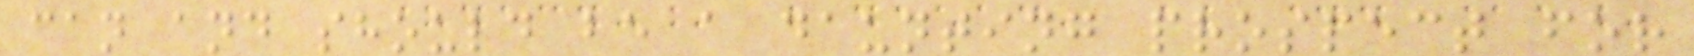can and should be a daunting prospect for
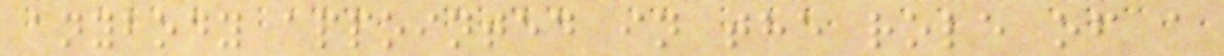anybody appointed in the role of a
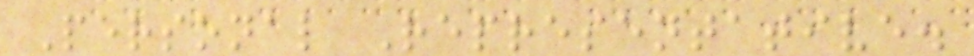Personal Representative.
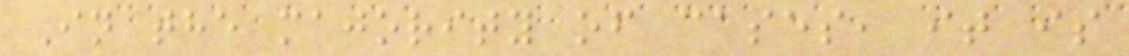In the majority of cases, it is
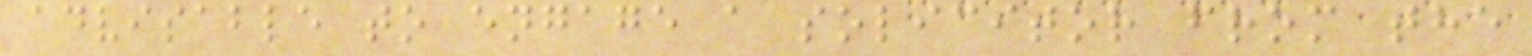advisable to engage a solicitor from the
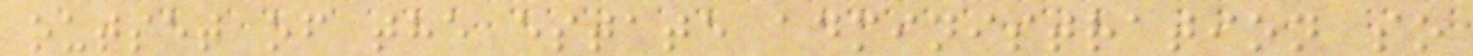outset of the estate administration so
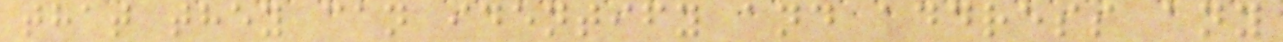that they can identify and address any
